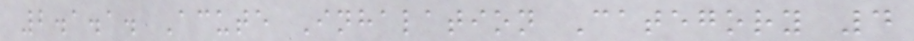2.1.1. Acute Inhalation Category 4
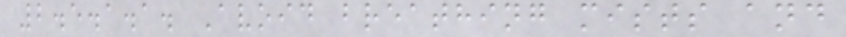2.5.1.1. Avoid breathing mists and
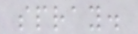spray.
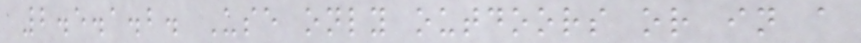2.5.1.2. Use only outdoors or in a
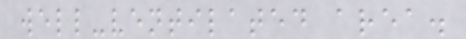well-ventilated area.
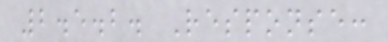2.5.2. Response:
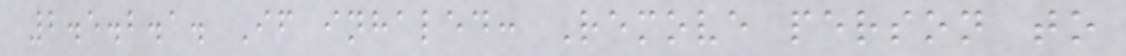2.5.2.1. If inhaled: Remove person to
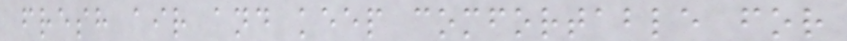fresh air and keep comfortable for
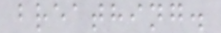breathing.
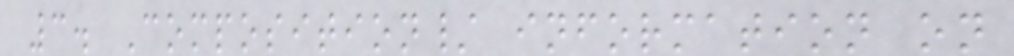3. Composition/ information on
